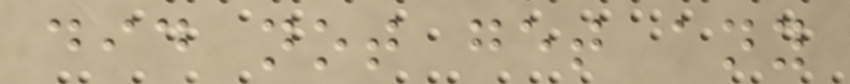did not get any
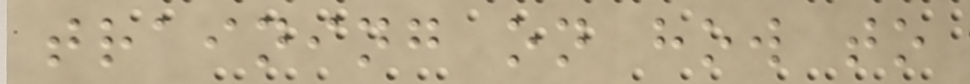training on how to
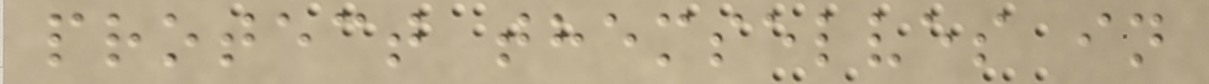protect themselves in
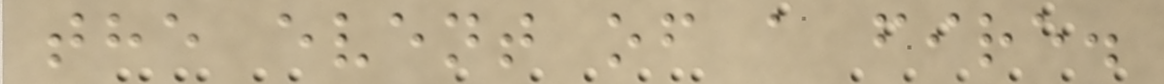the event of a fire.
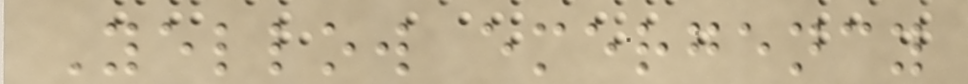Yellow emergency
